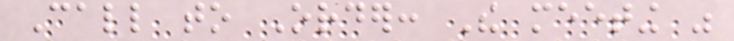Call to Order: The meeting was
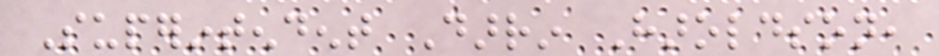Superintendent Darrin Haroldson,
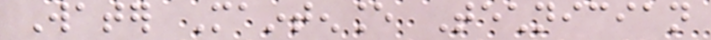Water Maintenance Technician
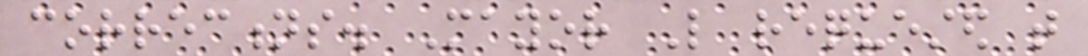corrections. Mayor Like requested that
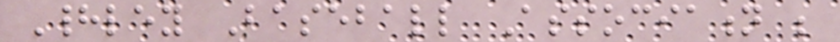Hadley Baseball Association be
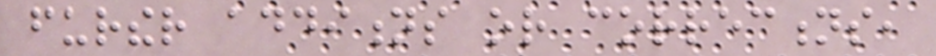further additions or corrections,
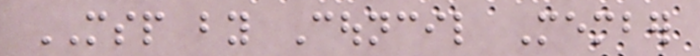MSP by Council Member
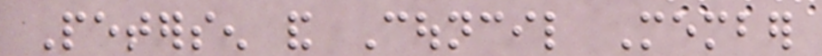Petersen and Council Member
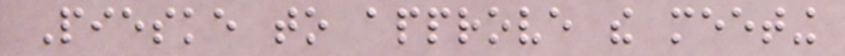Pieske to approve the meeting
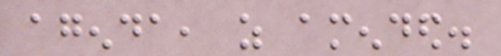agenda, as amended.
